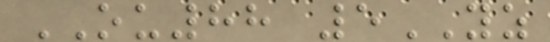OU88 5YZ
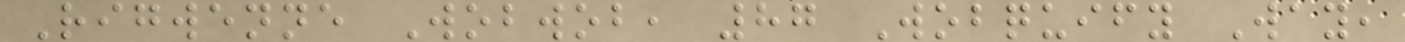Rigwenne Wobwob, 87 Wobquify Way,
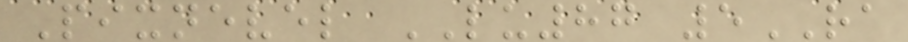Pixnevel LU87 5RA
